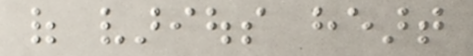of various heart
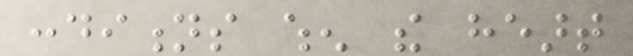conditions when the heart
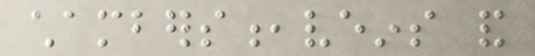chambers,veins and
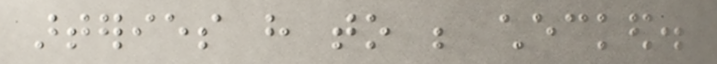arteries have to be checked.
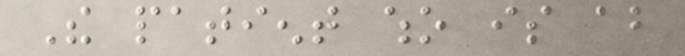The patient who is about
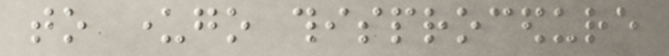to undergo thisprocedure
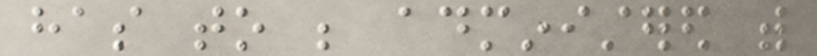has to be administered with
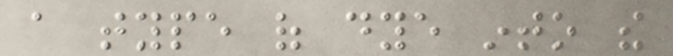a type of dye into the
